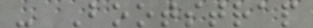- Bootstrap
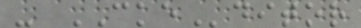- CKEditor
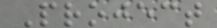Project
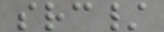src/
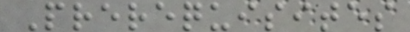Prerequisites
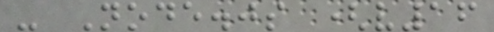- Node.js (v16
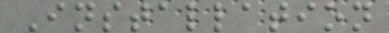Installation
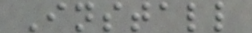Install
